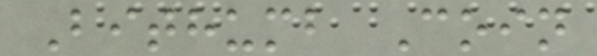Bithumb Coin
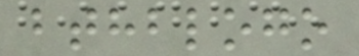bthblogo
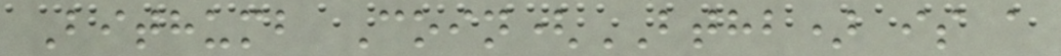Bithumb Coin(BTHB) is a
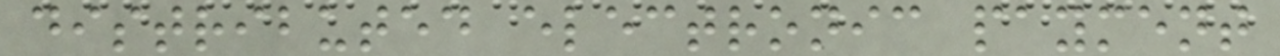distributed electronic payment
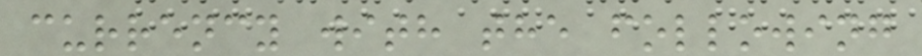currency with the following
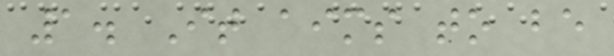1. It aims to be
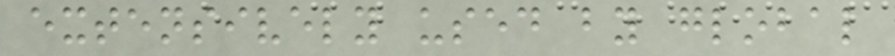extensively used by global
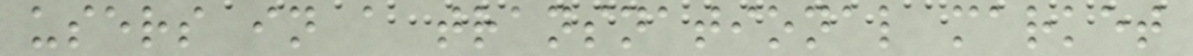users in a transnational market
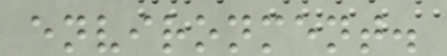environment.
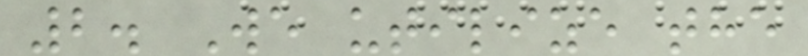2. We utilize the
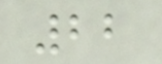22
